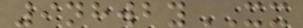9nhwbyXX
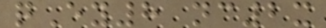qEy8 nc2x
